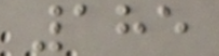185
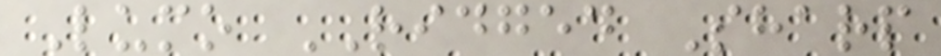Lumo RIDGED Sharp
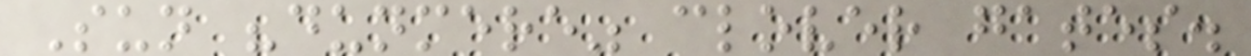Sun "dunmere" clover gates.
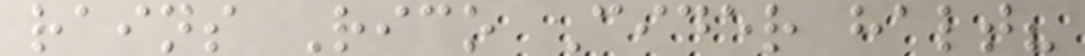rains Rico Cider halt?
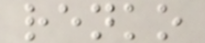renko
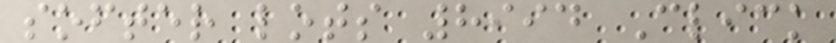softer lots 8994 Click
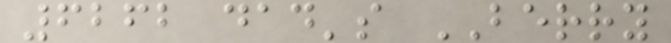6262 dad's BERRY
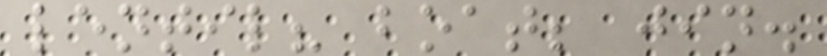lentil? boat; jin.
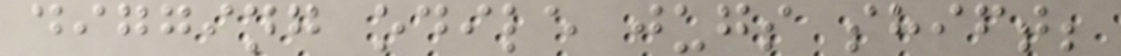digging odile jugs shift;
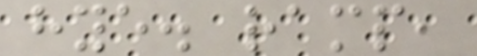hye. ramp,
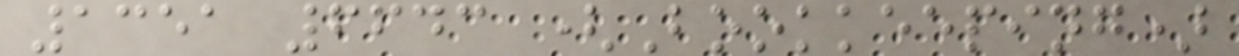1351 6643 (Bookkeeping)
